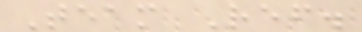Team Ref.
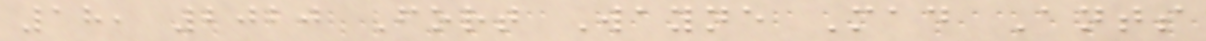18, 2020 Fort Wayne Mad Ants
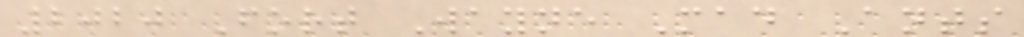2020 Fort Wayne Mad Ants
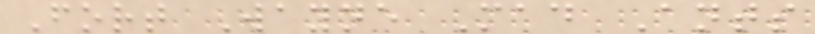Fort Wayne Mad Ants
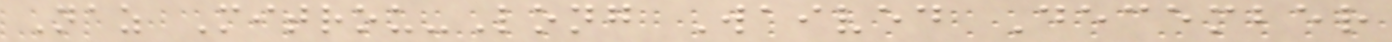Naz Mitrou-Long Waived December
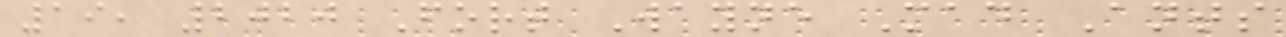19, 2020 Fort Wayne Mad Ants
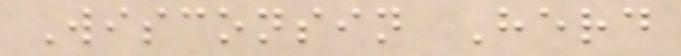Wisconsin Herd
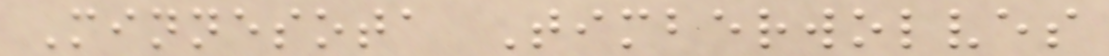Minnesota Timberwolves
